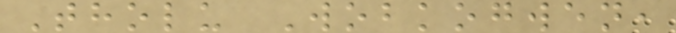Tholu Wobkogwen,
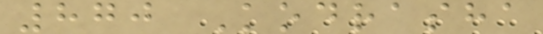870 Kodrasha
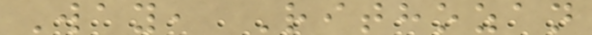Way, Rithozan
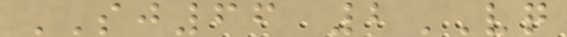SJ66 2VQ
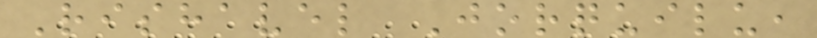Rishavel Jorquilu,
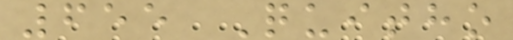655 Quitho
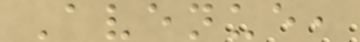Avenue,
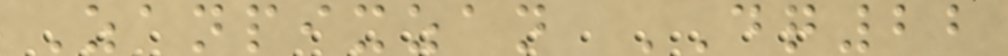Zanpixzan DQ22
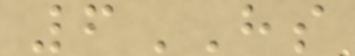6HS
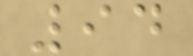94
